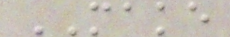MAKE
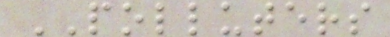POLLUTERS
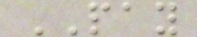PAY
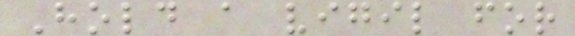Hold a vigil for
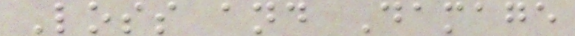Loss and Damage
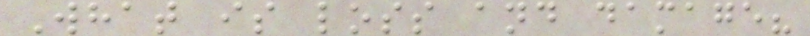What is loss and damage?
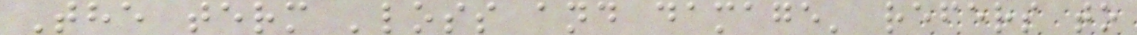The term 'loss and damage' refers to
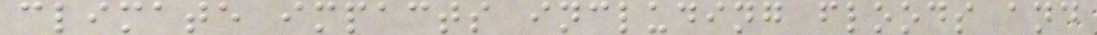climate impacts including floods and
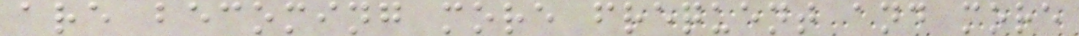are becoming more frequent and more
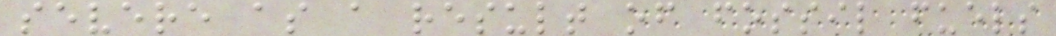severe as a result of fossil fuels
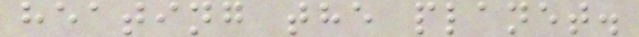heating the planet.
